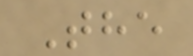The
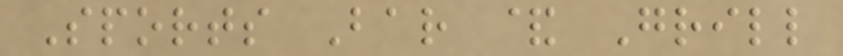Sports Bar & Grill
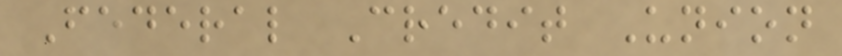Federal Credit Union
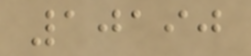10190
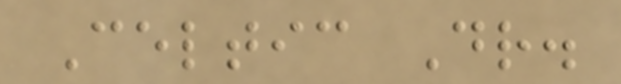Celtic Dr.
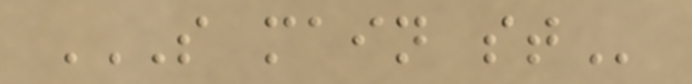S MAIN ST
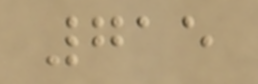715
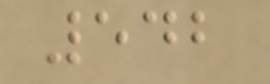542
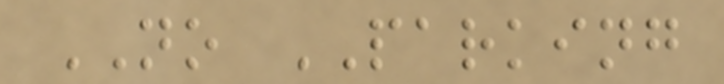NO PARKING
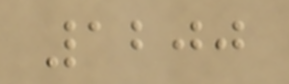1200
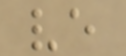ve
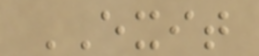EXIT
